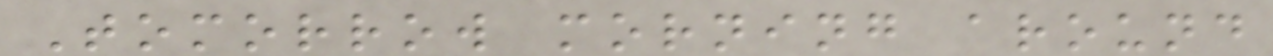Tomorrow morning around
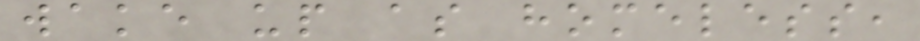wake up as homeless,
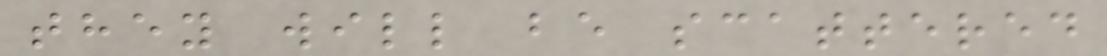they will be scattered
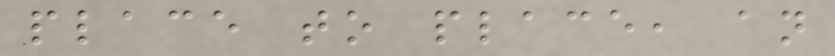place to place, an
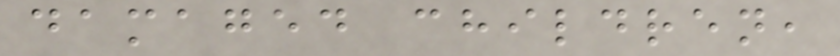damaged children,
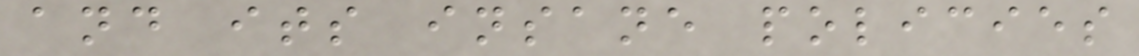and its insane policies
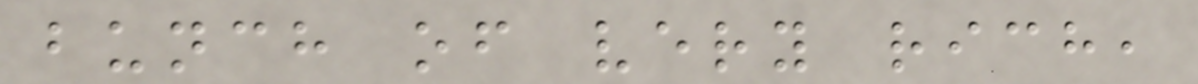bunch of very rich,
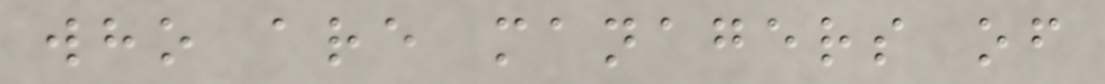who are managers of
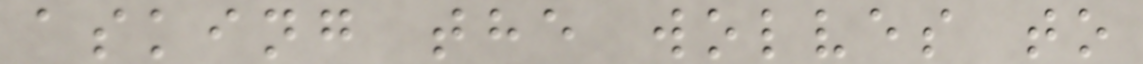asking the wolves to
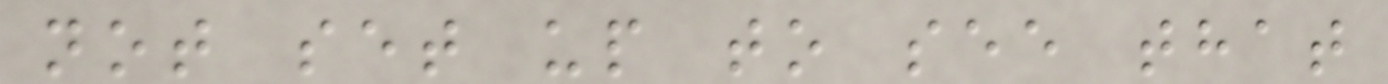not set up to see that
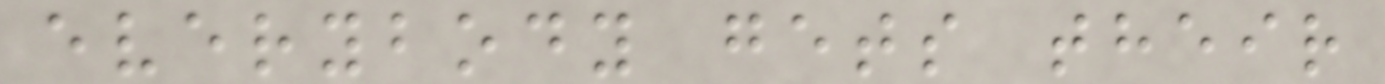everybody gets their
